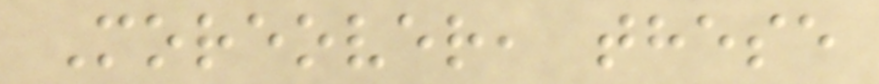Moreover, these
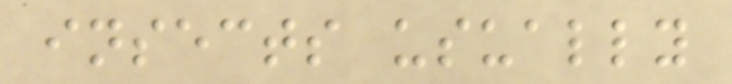insects usually
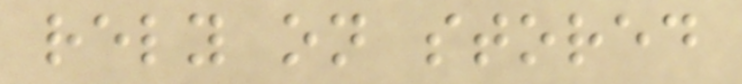rely on stored
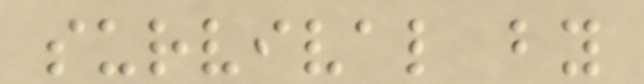survival by
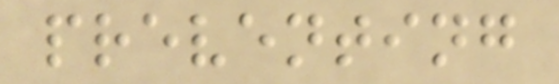preventing
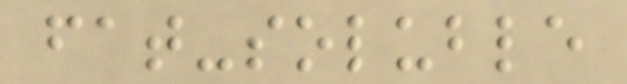fat-soluble
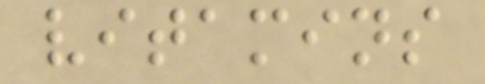vitamins
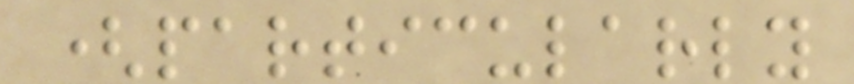(particularly
